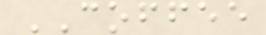COFFEE
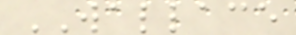WALLACE
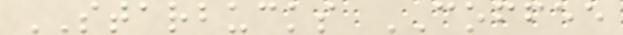STARBUCKS COFFEE
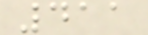411
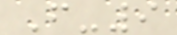F-9
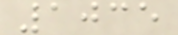1035
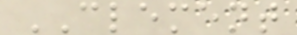CLEMENT
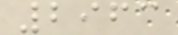2963
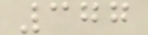377
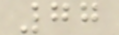77
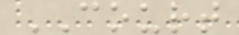COURT
